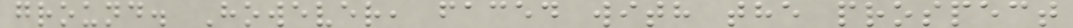ground. However, faced with the prospect
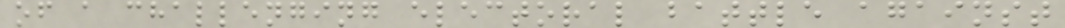of a challenging electoral battle against
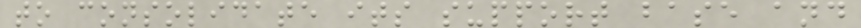to consolidate its support base and
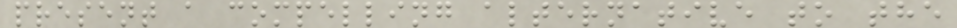present a compelling alternative to the
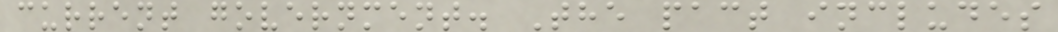current government. The pact includes
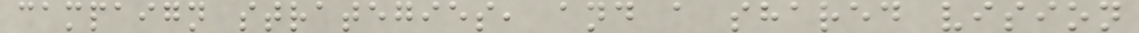campaign strategies, and a shared vision
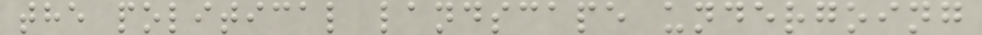the political landscape undergoing
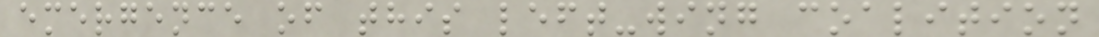emergence of this left-wing coalition
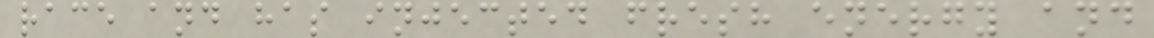race and has injected fresh energy and
